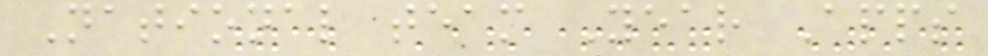National team Year Apps
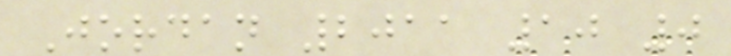Jordan 2011 10 0
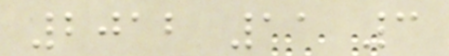2012 11 3
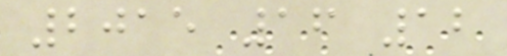2015 16 12
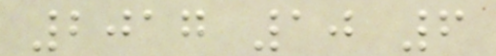2017 10 6
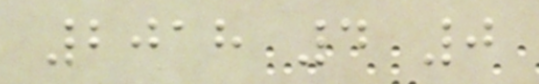2018 4 0
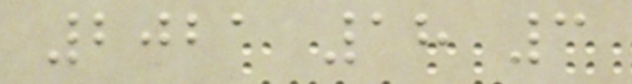2021 18 3
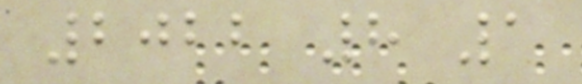2022 8 1
